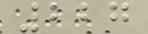227
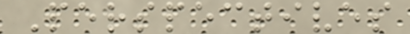Perspectives
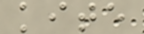kite
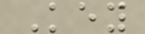Key
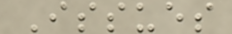Issues
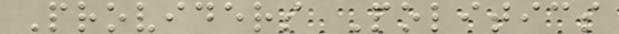Providers Politics
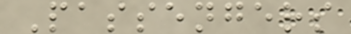Passengers
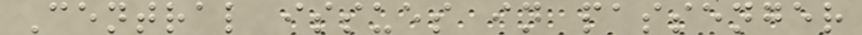Central issues in passenger
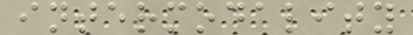intermodality
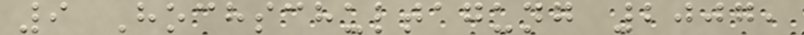9 Hochschultagung 2007,
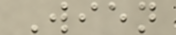Wien
